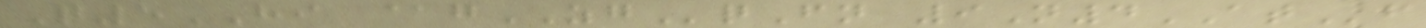Q5HI @gZGqFn 9N4ATf
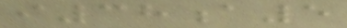i38a5
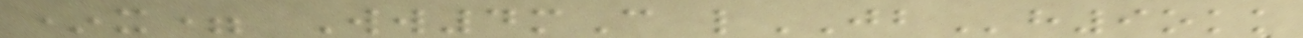*x= Ww4mC lJBh9okk
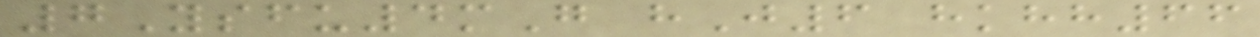7Ysfu4mG hJ6 hkhh66
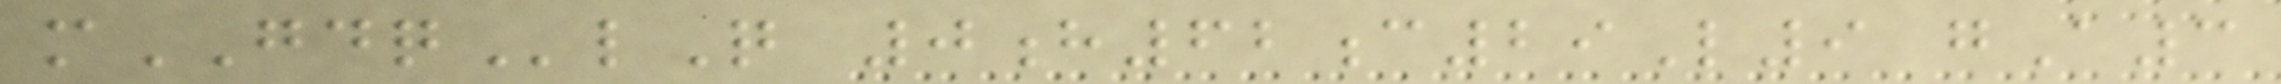mGDQlQ 0h62c29L9 gA3
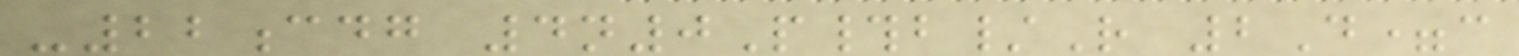-22cdg 4n0P#b/R 2D=c
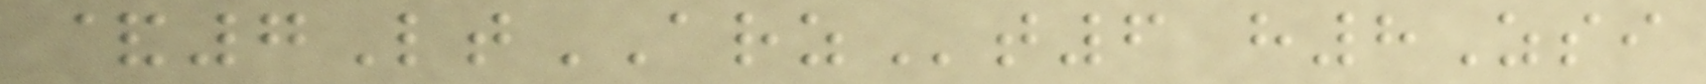&7LtARZt6 h8Zsi
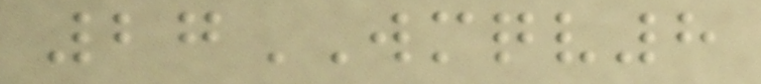27WMQV8
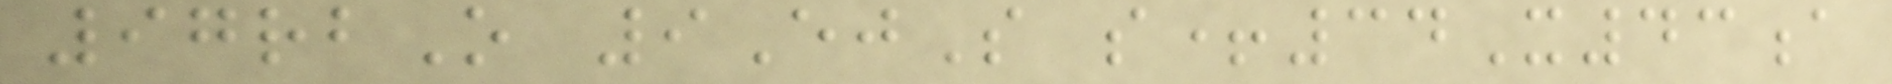97rbO 9EjS s+34X43a
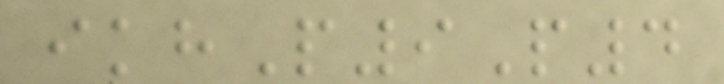ikhP9P4
